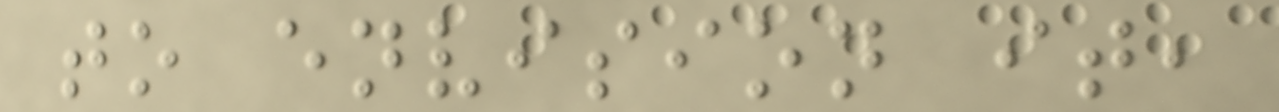to envision it,
